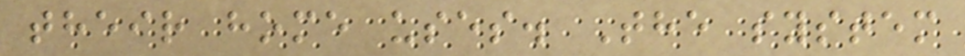their home uses. The system
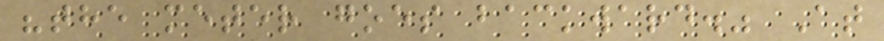"the meter goes backward." At
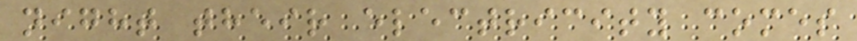night their electricity comes
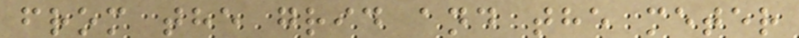from the grid and the meter
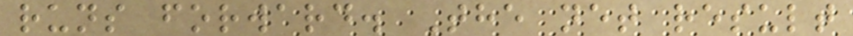runs forward. The net result
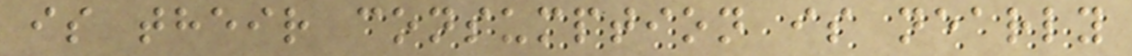is their consumption is nearly
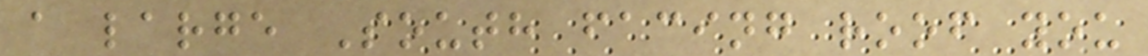a large South facing roof you
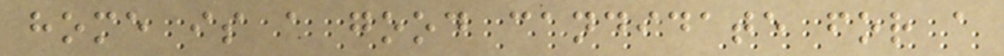home is a good candidate for a
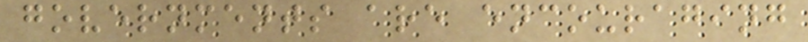governments are encouraging
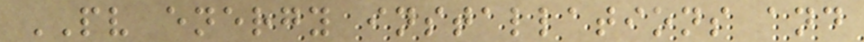PV energy installations and
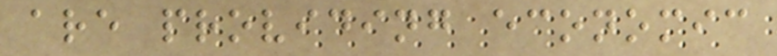are providing economic
